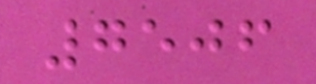7506
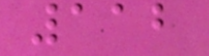112
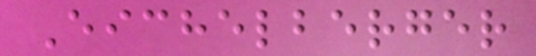Eichelberger
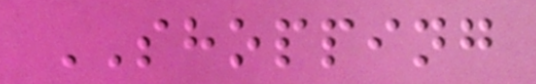SHOPPING
